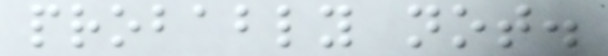probably not.
